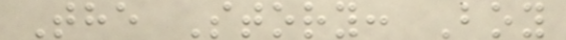The Story: Boy
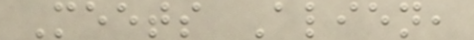Meets Alien,
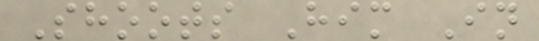Shoots Him In
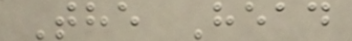The Head
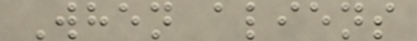When aliens
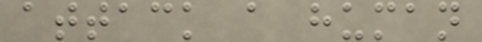attack a human
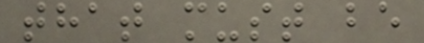that must be
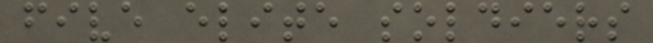five elite soldiers
